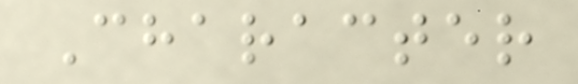Character
